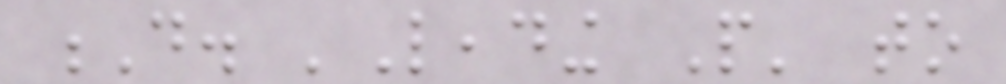D. 'Leading People' to
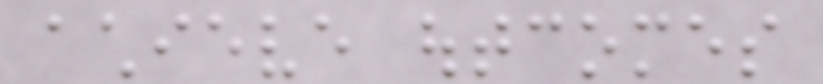achieve outcomes
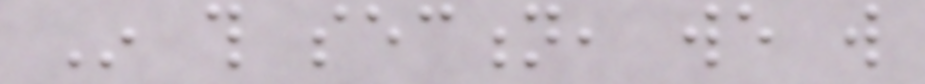In this section, we will
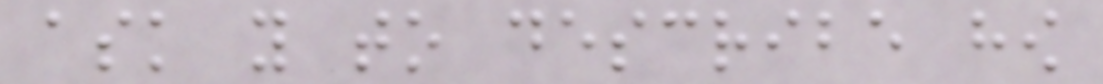ask you to describe how
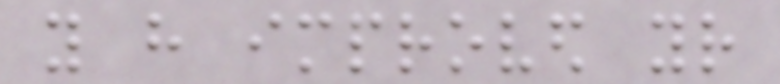you have improved your
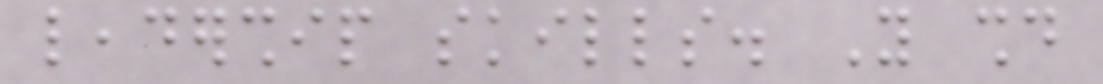leadership skills. You should
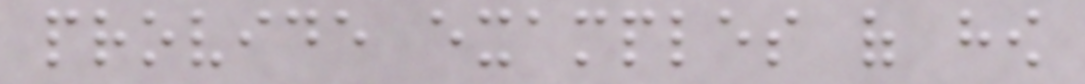provide examples of how
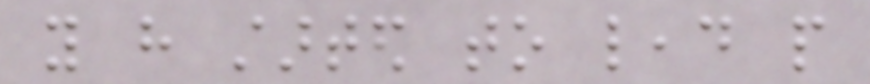you have started to lead people
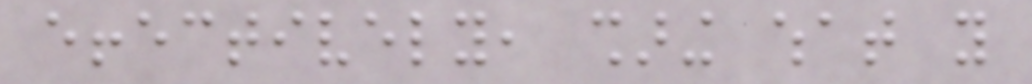effectively, sharing what you
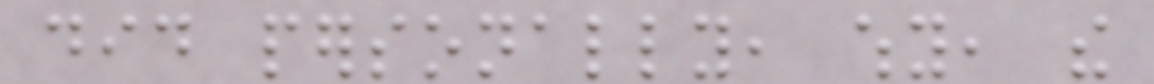did personally, why, the
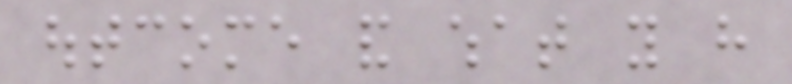outcome and what you have
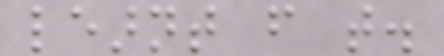learnt from that.
